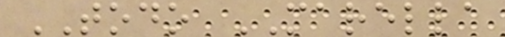TODO MARELLA
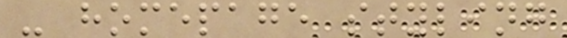- homepage styling
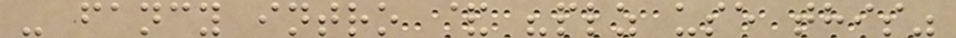- fancy intro & "plz use this"
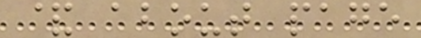& about page
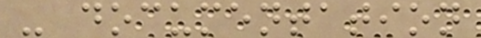- documentation
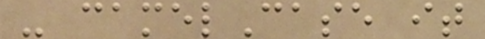- camelCase it
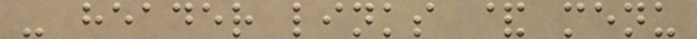- header links & menu
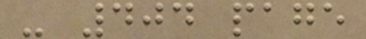- 404 page
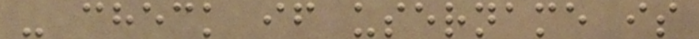- check if username is
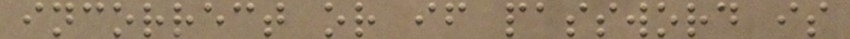incorrect or if password is
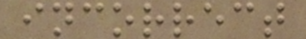incorrect
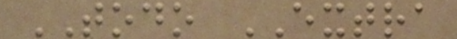TODO EXTRA
